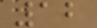12
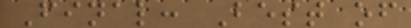Final: Best of
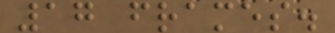17 frames.
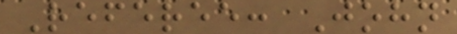Referee: John
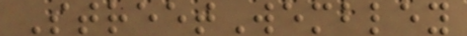StreetWembley
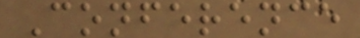Conference
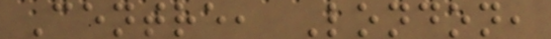Centre, London,
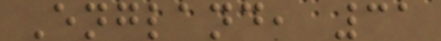England, 31
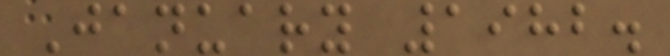January 1982.
